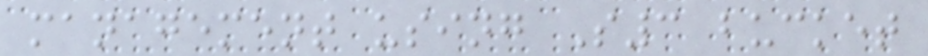management using S3 bucket
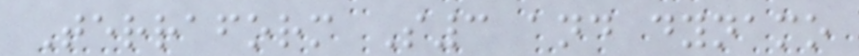Terraform S3 and dynamo
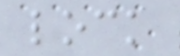lock
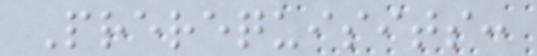Prerequisits:
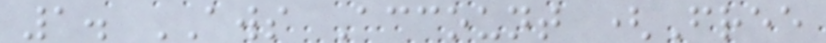1. AWS Account (Free
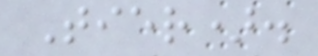Tier).
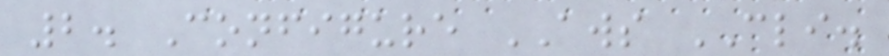2. Configure AWS CLI.
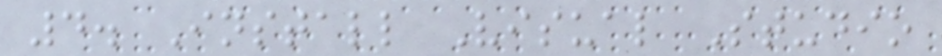4. Install Visual Studio
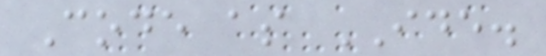Code as IDE.
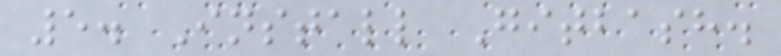5. Install Gitbash.
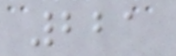221
